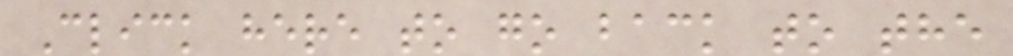Click here to go back to the
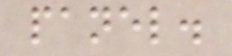panel.
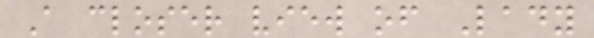A closer view of Lady
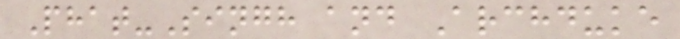Phat-Singh and Archduke
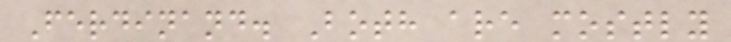Ferdinand. Both are mostly
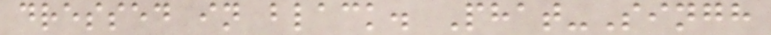dressed in black. Phat-Singh
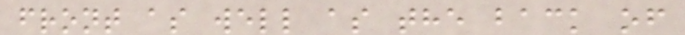front as well as the back of
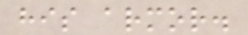his armor.
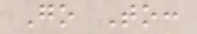Go To:
